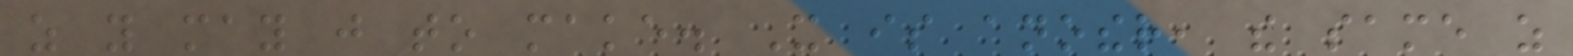as you may just to make. It is another, the same as
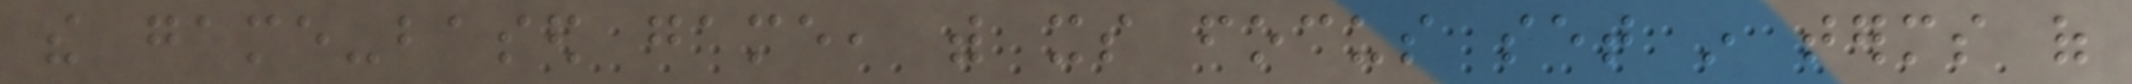the game-based game, with its focus set in terms of
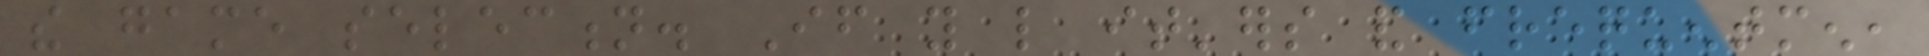the game selection. If you like it'ers and frequentmen,
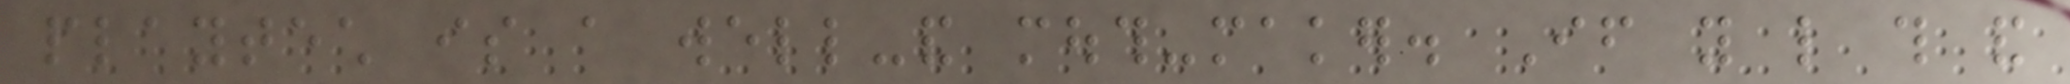playtech is a well-and mouth-maker. If you like this and
